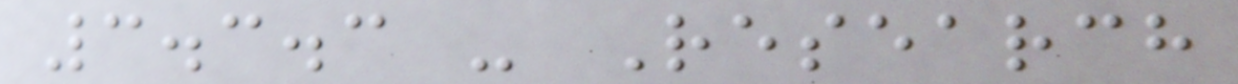3.3.3 - Research
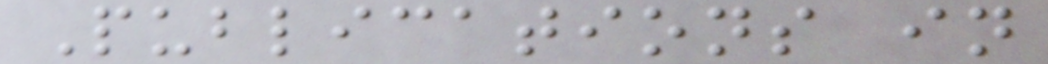Publications in
